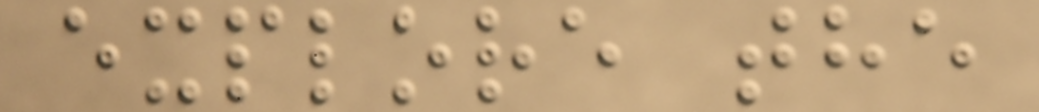explore the
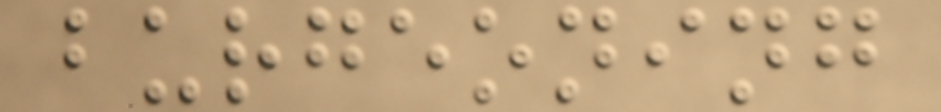burgeoning
